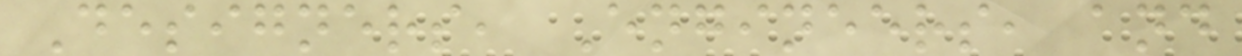Designers, Engineers, and
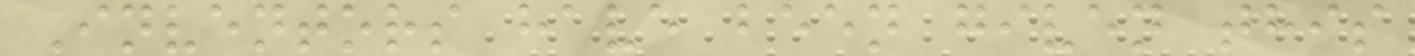Inventors have been given this
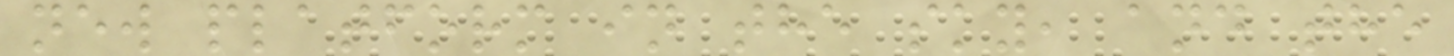new platform in the sky, and the
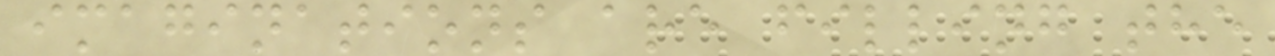imaginations are filling the
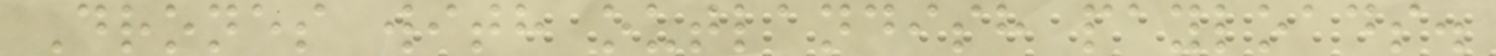Drones with outlandish payloads.
